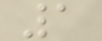1
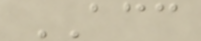ACC
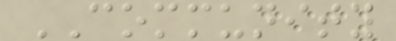COMMUNITY
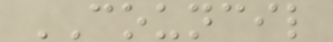COUNCIL
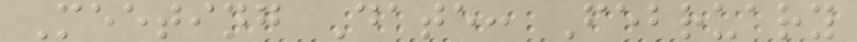Meeting Date: February
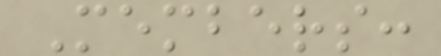Members:
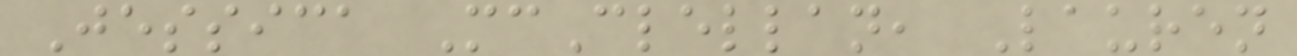Jessica McClellan, Lauren
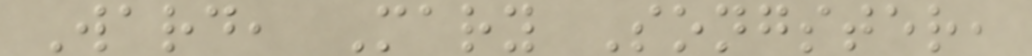Ward, Mary Songster,
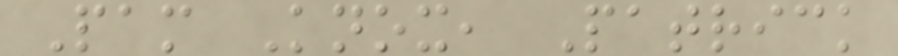Pam Knox, Patrick
